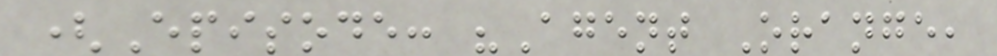(Episode: "Agent Orange,
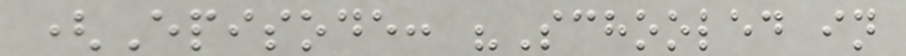(Episode: "Schooled in
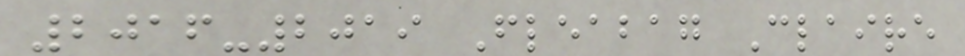2016-2019 Fleabag Claire
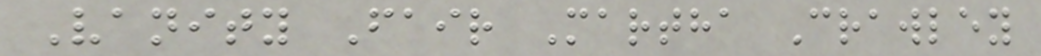Vanity Fair Martha Crawley
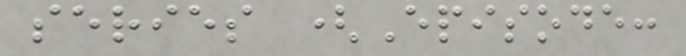series (Episode:
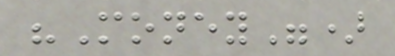"Money")
